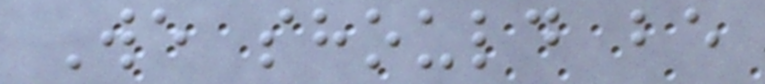We should be
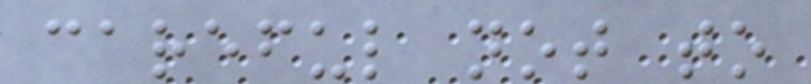careful not to
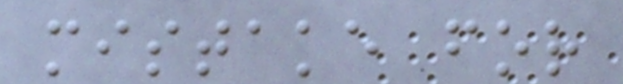mistake for
